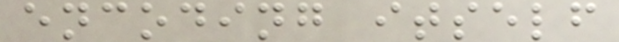encoding itself
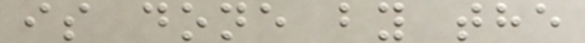is done by the
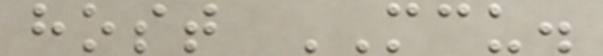host MCU.
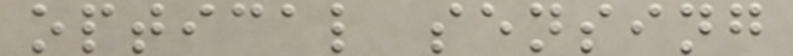optical sensing
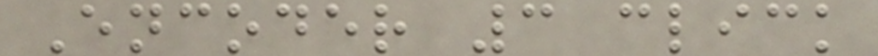Encoder 3 click
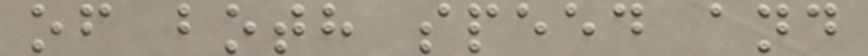of both speed and
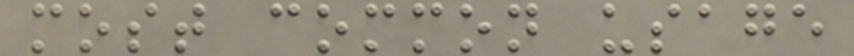most common usage
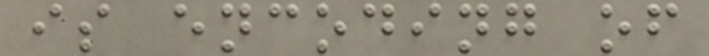is encoding of
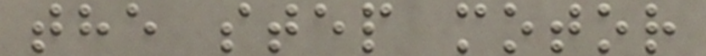the step motor
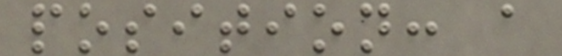position: a
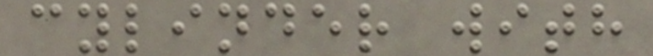cylinder with
